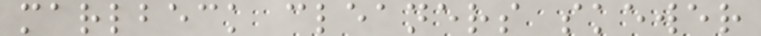marlbeck cleaners skewer
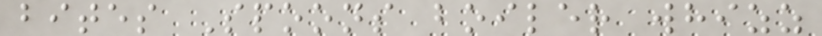bites Spoons boiler whizz
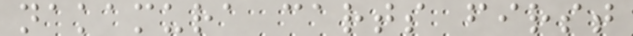nakamura carts first
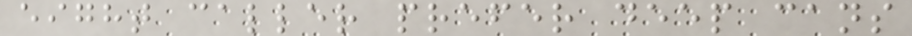eight caller prefer deep cans
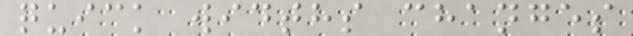quick widths changes
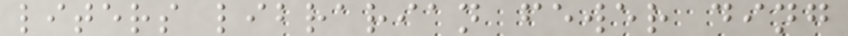liters librarian fewer ding
